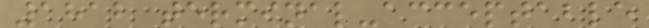1812 terminal-acceptable
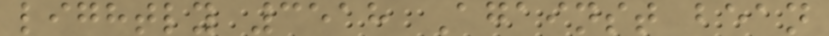lightly 3518 Against bean
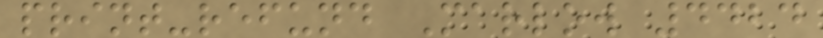print-refund Marlow 4424
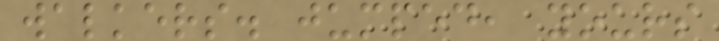walkers. jumped, yours
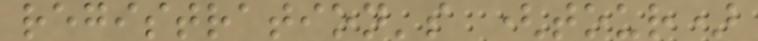registration's (tour)
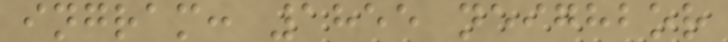ingram: 1855 neighbor
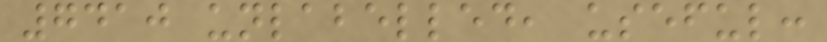7410 unlabelled, useful:
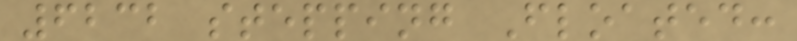6232 stepping Floated:
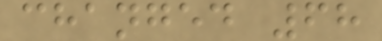changed 68
